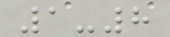1-8
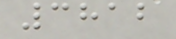3812
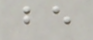be
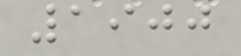1900
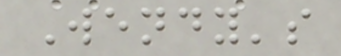Wendy's
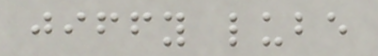jiffy lube
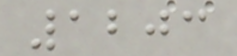1203
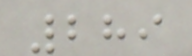289
